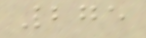275
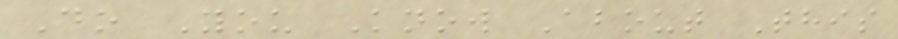Do You Know About This
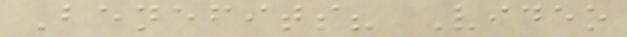Benefits? Video
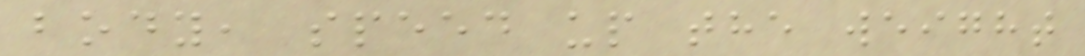body, speed up the weight
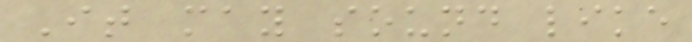It may sound like
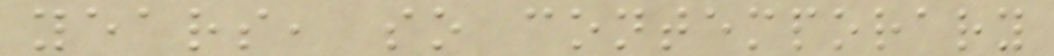years, so contemporary
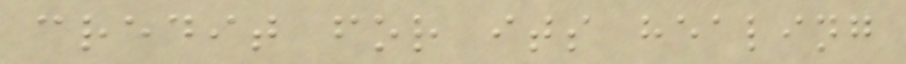credit for its healing
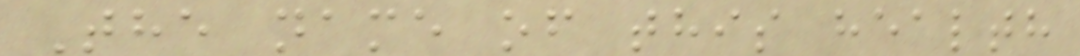The name of this health
